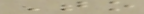To
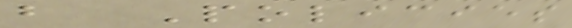b Policies
